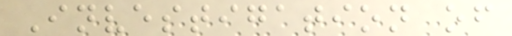Investigation of
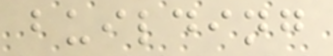building
